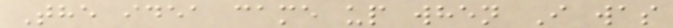The idea came up when I was
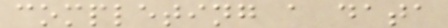completing a data
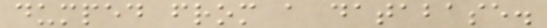dumped from a database.
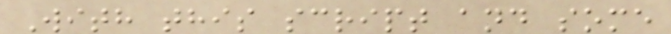With this script and some
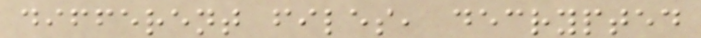different files, decrypted
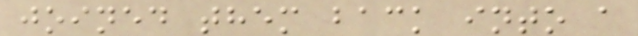joined them back into a
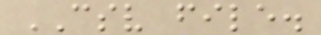CSV file.
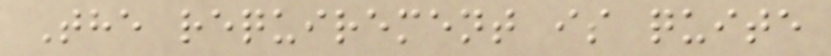The requirement is quite
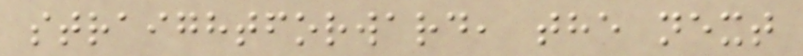straightforward, the next
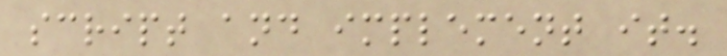script and implement it.
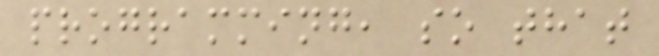programming, so that
